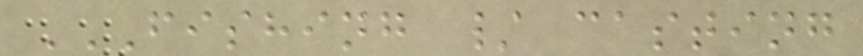FISHING / CASTING
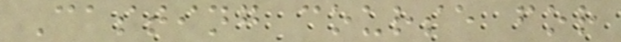Casting course for
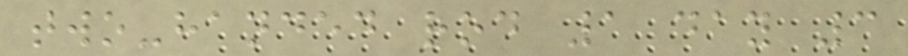two-handed rod 1 day 3
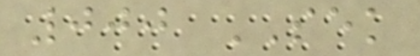000 SEK
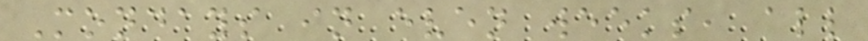Mondays in even weeks, all
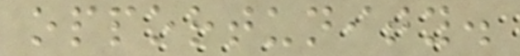opportunity.
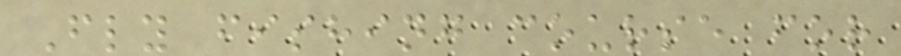Fly fishing course for
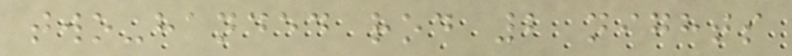two-handed rod 2 nights
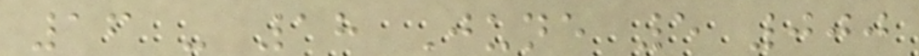16 - 18 June 5 000
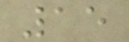15
